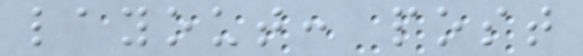layout: post
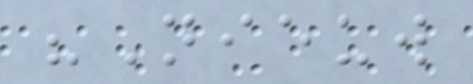"Nieuw
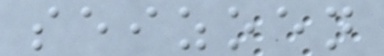seizoen
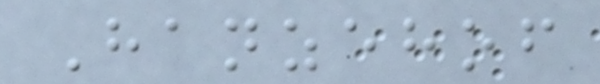Hanzehof
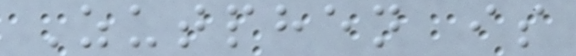Zutphen is
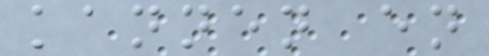kannen en
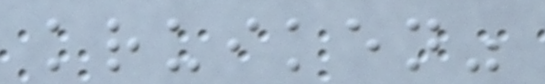kruiken"
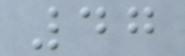47
